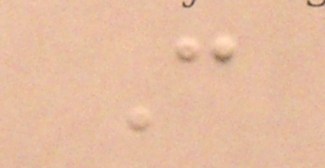C
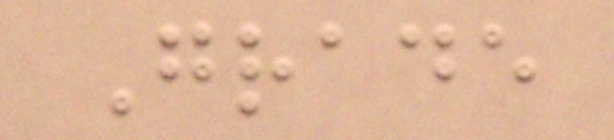Grade
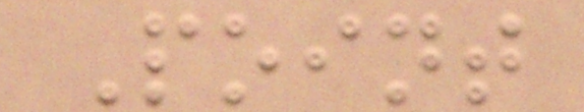Point
